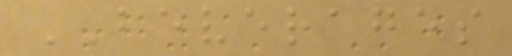BEVERAGES
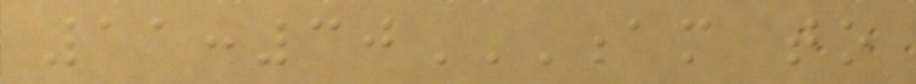11:30AM TO
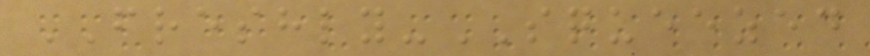FRESHLY-SQUEEZED
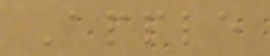Apple
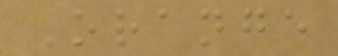Orange
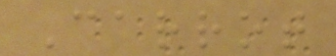Carrot
